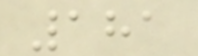181
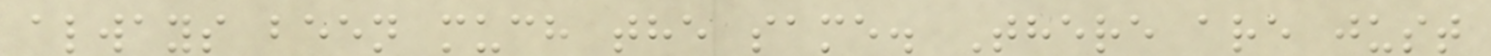always been much the same. There are just
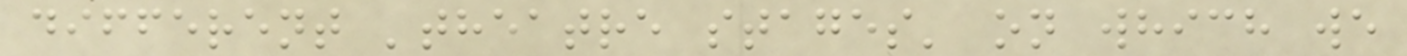different 'theatre stages' on which we
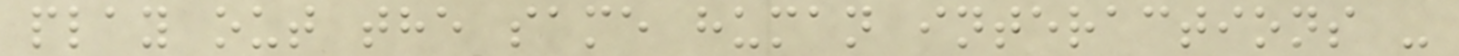play out the same human interactions -
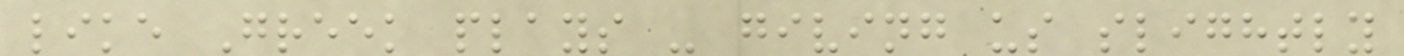like Greek plays - giving us slightly
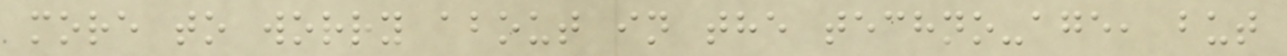more to worry about in the techno-age, but
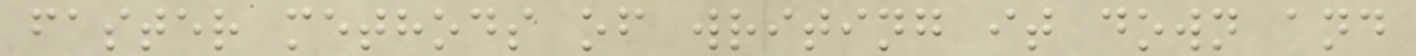faster methods of writing it down and
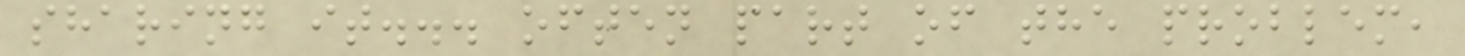sharing it... often part of the problem,
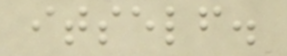itself.
